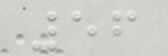56
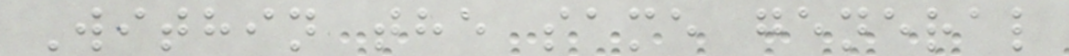Within the same general
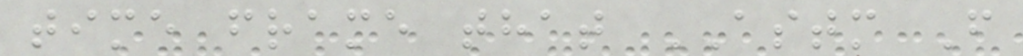time frame that ASTM F
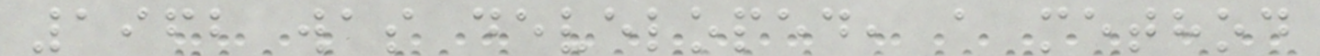1962 was developed, a method
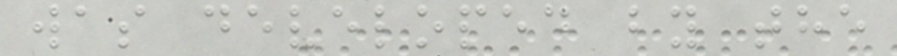was developed by the
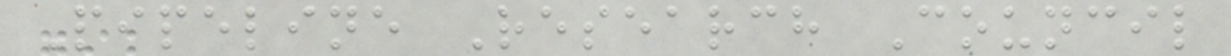Pipeline Research Council
